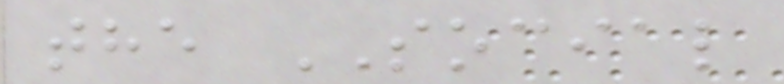the SOCIAL
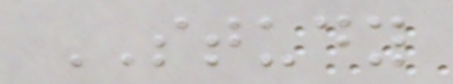STUDY
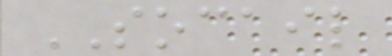SOCAIL
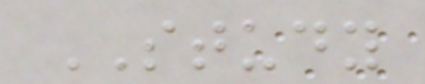STUDY
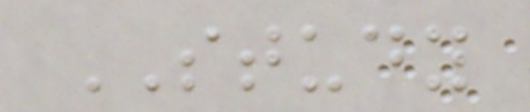STUDY
